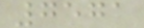7571
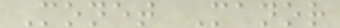Monet Manor
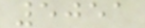5051
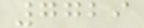7729
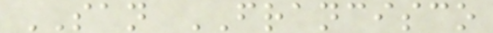SAN FRANCISCO
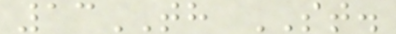13TH ST.
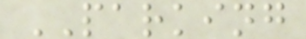PARKING
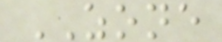ZONE
